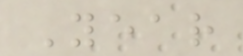Year
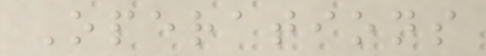Operations
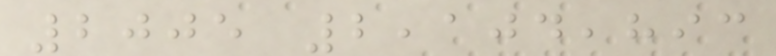2005 2,104,893
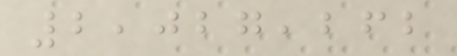2,027,262
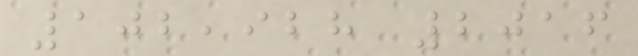102,928 2016
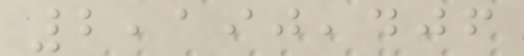2,190,406
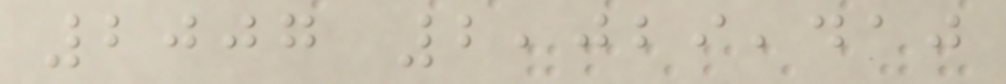2007 2,029,410
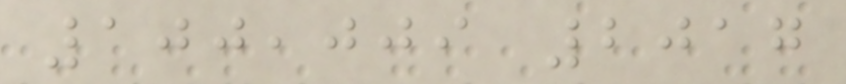100,009 2017
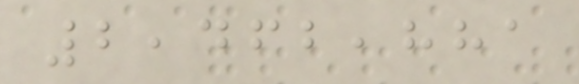2,462,881
